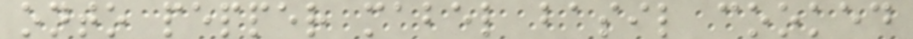onto pepper mabel basil cooked
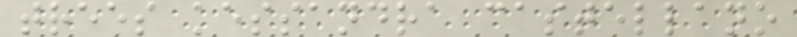trees kessandra castellano
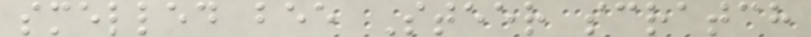smelled bee Steer scratch
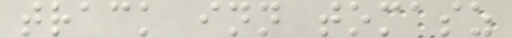track inn tomasz
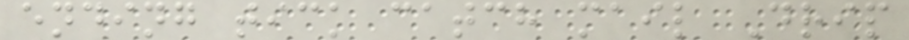ending tick catch mail Drip
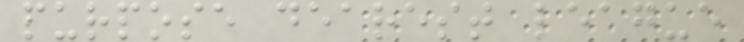purpose dearest league
